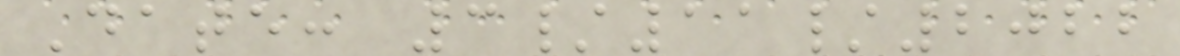Date: 3/11/2022
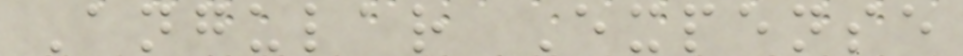Angular Expense
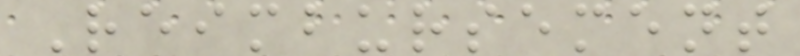Reimbursement
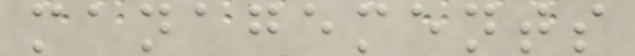managements
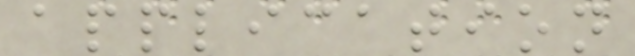application
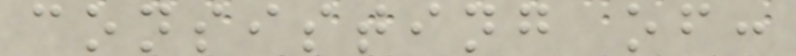consisting of:
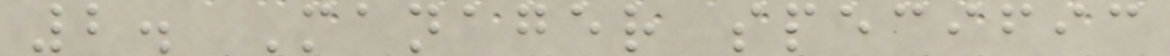2. Manager specific
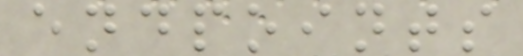endpoints
